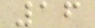16
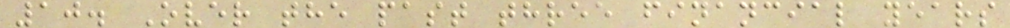10. Over the past three financial years
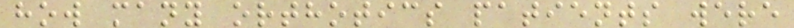how many orthotics patients were
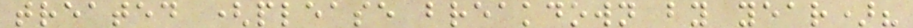treated (please breakdown by year)?
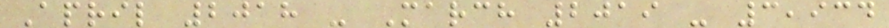April 2018 - March 2019 - 3,934
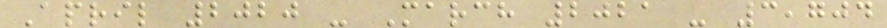April 2020 - March 2021 - 3,704
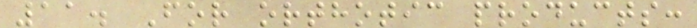11. For orthotic products:
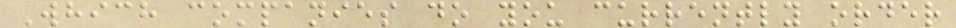Which companies do you currently order
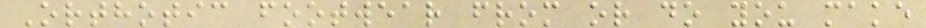Orthotic footwear from or do you make
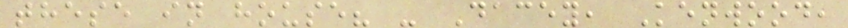these in house? - Dacey, Kenwood,
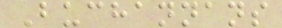Buchannans
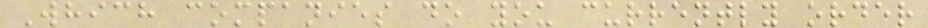Which companies do you currently order
